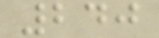240
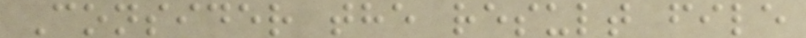Consider the result file
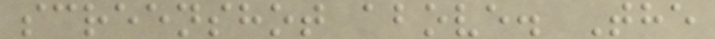screenshot above. The
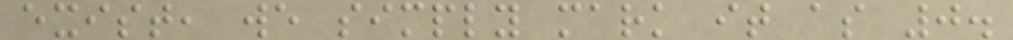exist, we simply mark it as 0.
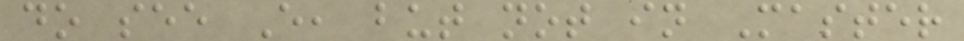do see E, but not in Master
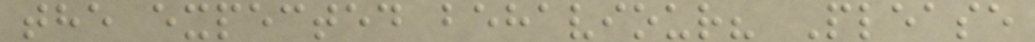the expected behaviour? Please
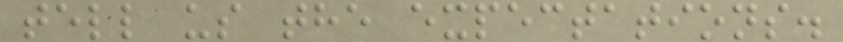tell us the expectations.
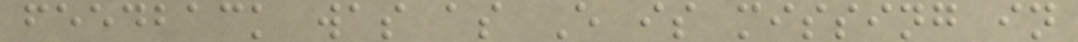feedback was as E is missing in
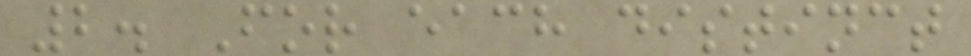2. For each distinct
